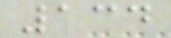134
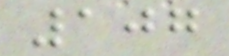107
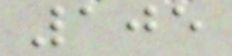105
